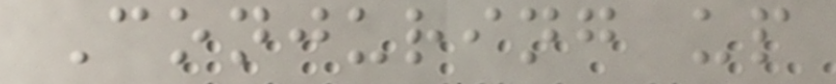Conjuring up
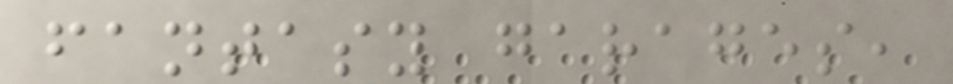fantasy garages,
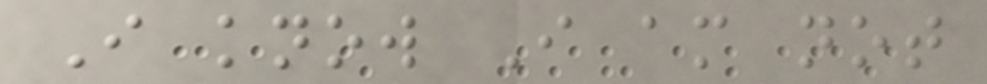I know I am not
